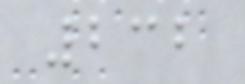232
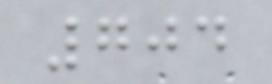704
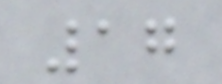17
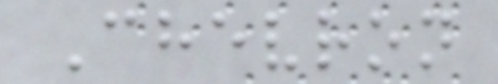Chevron
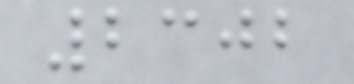2302
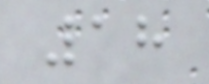18
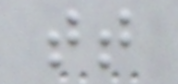tt
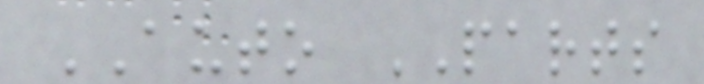AUTO PARTS
